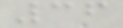36
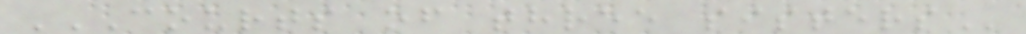COURTS OF THREE SISTERS
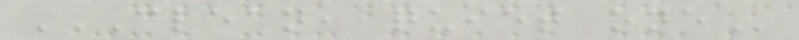CLEAN, QUIET ONE
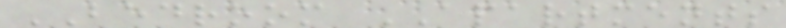BEDROOM APARTMENTS
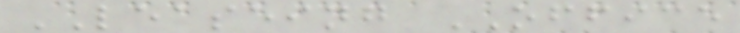LEASEING OFFICE
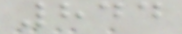844
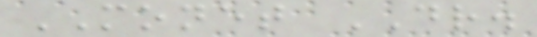MONET DR.
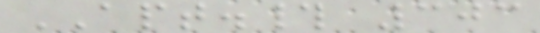APT.# 303
